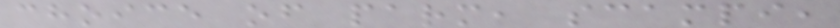choice of parm, scampi,
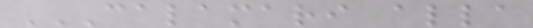CALAMARI ALLA
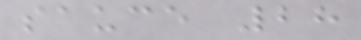sauce 28
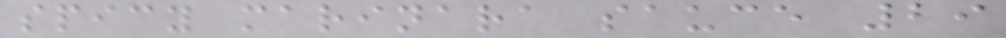spicy marinara sauce 29
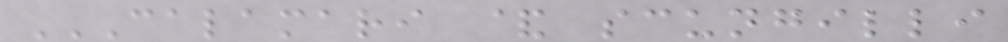CALAMARI & SCUNGILLI
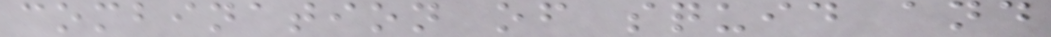combination of squid and
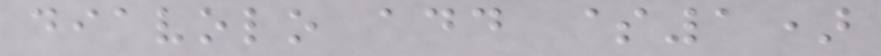diavolo add $1)
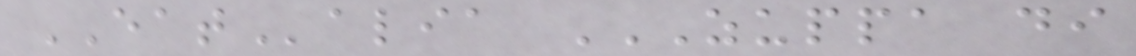EATalia ZUPPA DI
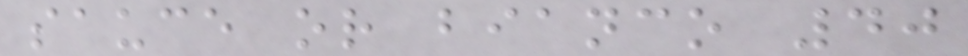sauce or bianco 40
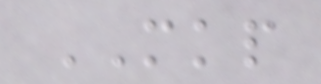MKP
